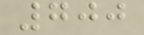700
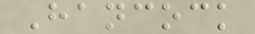Hancock
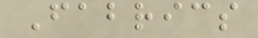Fabrics
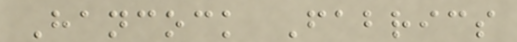Hancock Fabrics
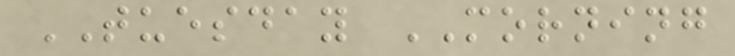TUESDAY MORNING
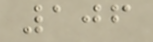106
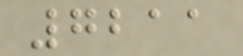7211
